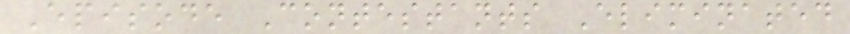Episode Contestants Eliminated
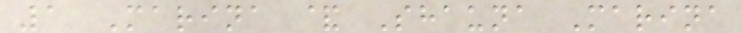1 Marina & Shauna Marina
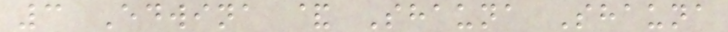3 Edwina & Shauna Shauna
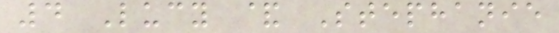4 Lucy & Stephanie
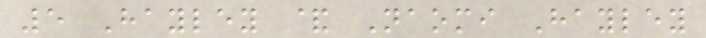5 Hayley & Naomi Hayley
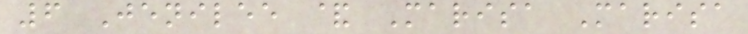6 Jenilee & Marisa Marisa
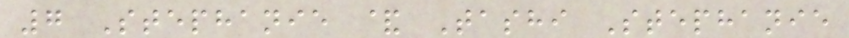7 Stephanie & Tashi Stephanie
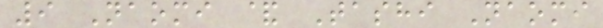9 Naomi & Tashi Naomi
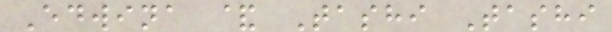Edwina & Tashi Tashi
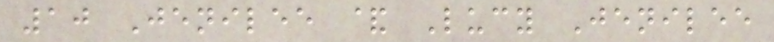10 Jenilee & Lucy Jenilee
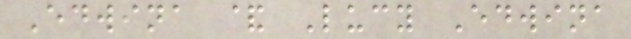Edwina & Lucy Edwina
